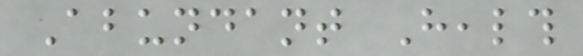Abundant Health
